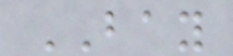BAY
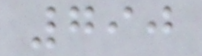790
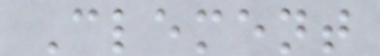Clement
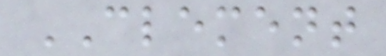CLEMENT
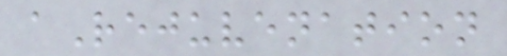aRejuvenation
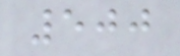500
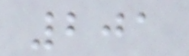201
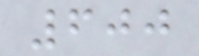600
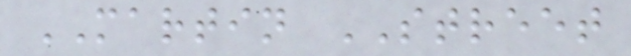MARTIN STREET
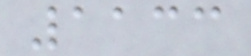1133
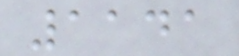1141
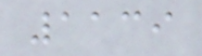1139
